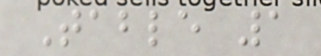Table 1
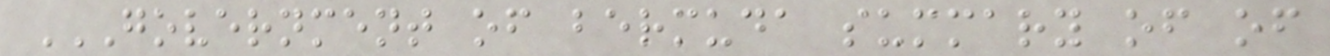GOVERNMENT OF BERMUDA SUMMARY OF OF
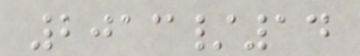2013/14
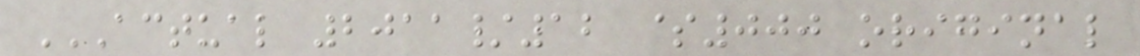ACTUAL 2011/12 $000 ORIGINAL
